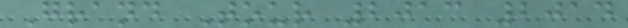Grand Tour 2013 2014
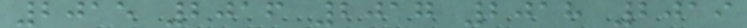2015 2016 2017 2018 2019
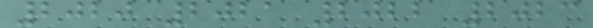2020 2021 2022 2023
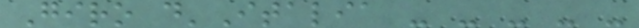Giro d'Italia - - - - -
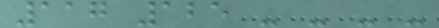117 125 - - - -
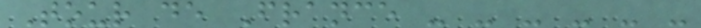Tour de France - - - - - -
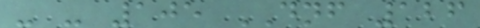- - 105 DNF 126
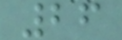26
